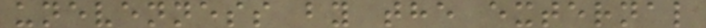unevenness by the external
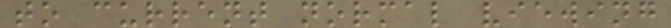to current normal viewing
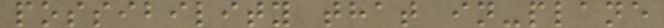possibility that in-plane
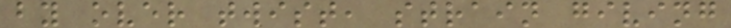by over twist, strain giving
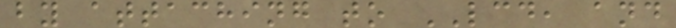by attaching to LCD, and
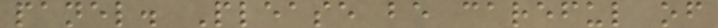panel. Please be careful of
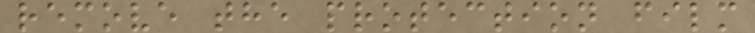remove the protection film
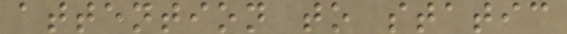attention to static
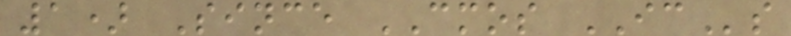1) Since CMOS ICs
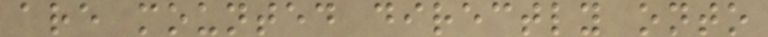are mounted directly onto
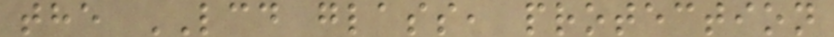the LCD glass, protection
